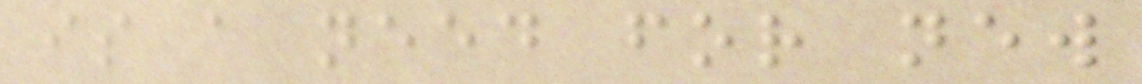is a need for new
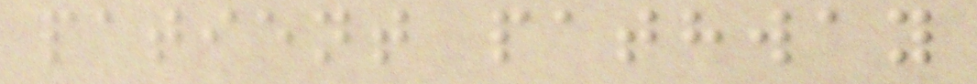patient pathway
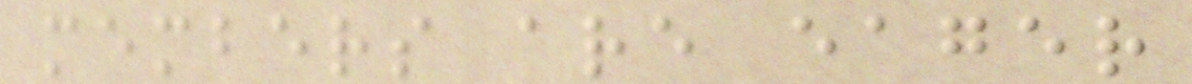members are eager
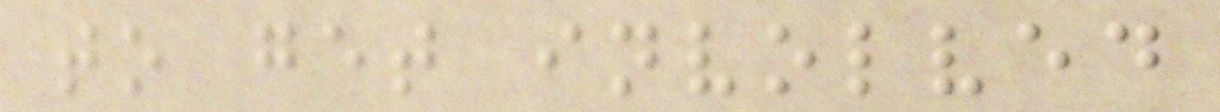to get involved
